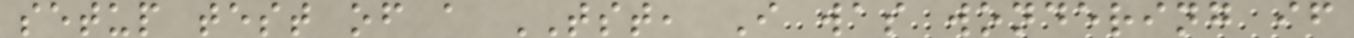setup test of a TST, I was wondering if
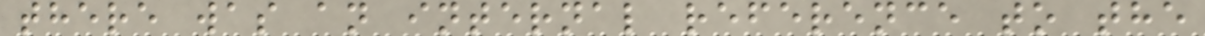there was an internal reference to the
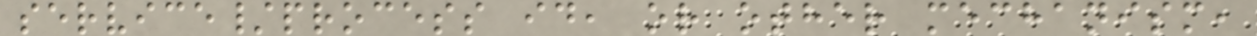service/process id, or other mechanism,
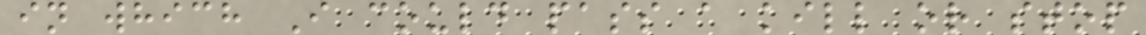in which I could pass a kill or stop
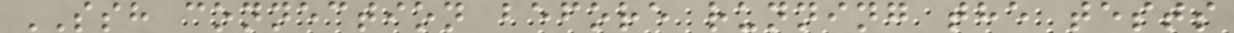SSH connection before running the tests
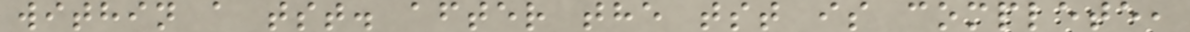within a tst. after the tst is complete,
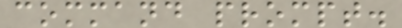command prompt.
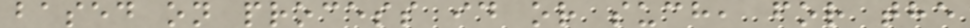based on process id or such, for the
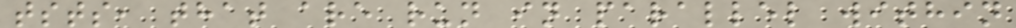tsts, that are run in parallel within
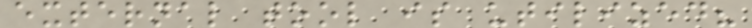external tool is utilized?
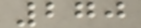270
